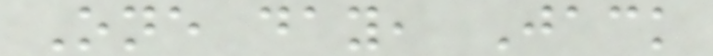One day, Jack
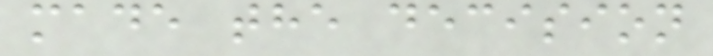made the decision
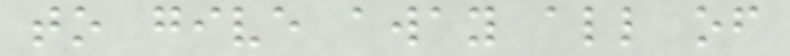to give away all of
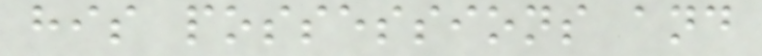his possessions and
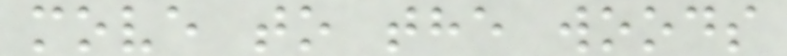move to the woods
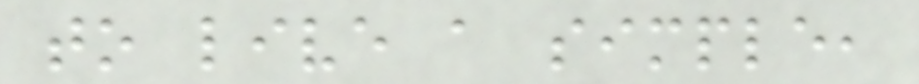to live a simple,
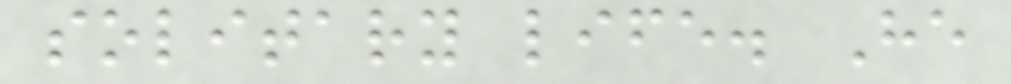solitary life. He
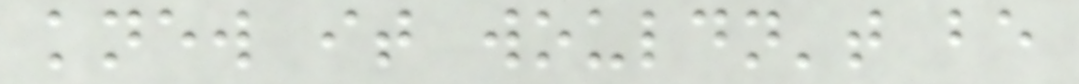knew it wouldn't be
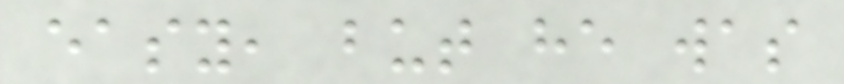easy, but he was
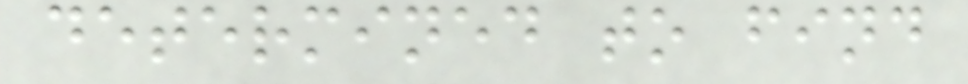determined to find
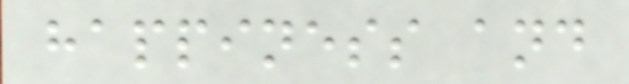happiness and
